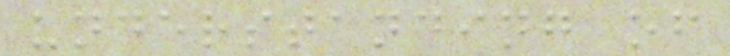understanding of
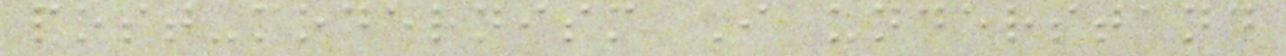post-modernism I understand
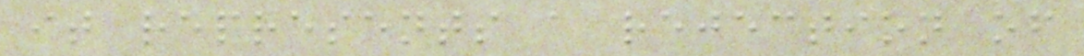it represents a rejection of
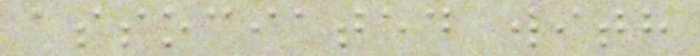associated with
